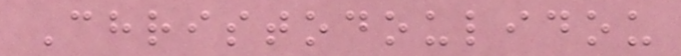Christodoulidou
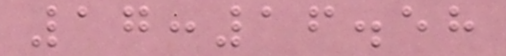17:16.58
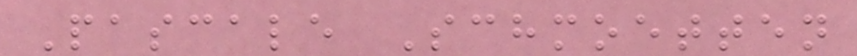Pascale Schmoetten
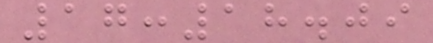17:18.09
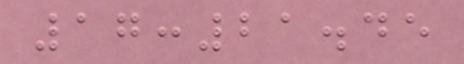17:21.45
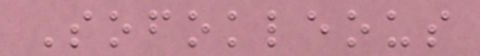Sofokleous
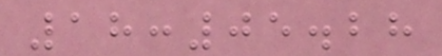18:05.28
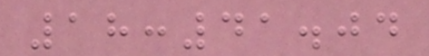18:41.04
